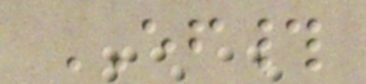EF#
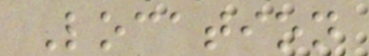Location
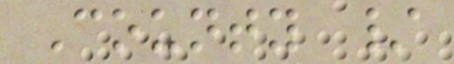County /
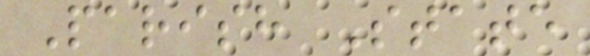Parish State
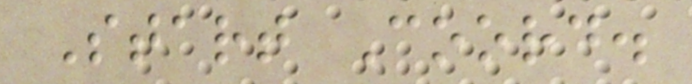Start Coord.
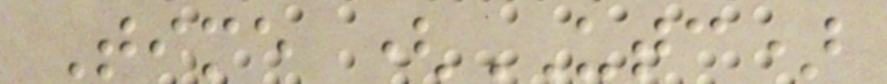Time (UTC)
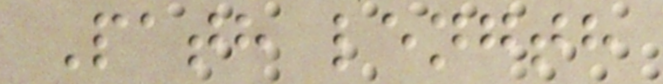Path length
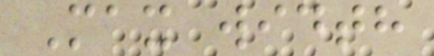Max width
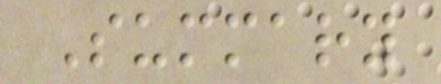Summary
